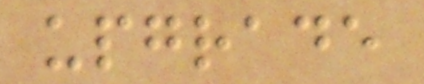upgrade
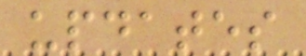updates
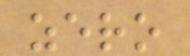zero
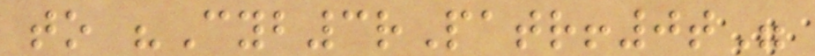to "Cyb3rPatr!0t"
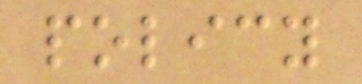policy
